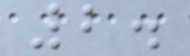2.
